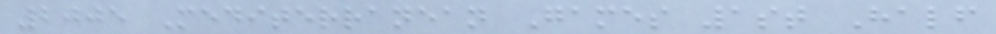2005 Mediterranean Games 1st Half
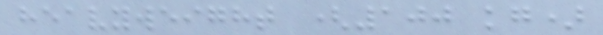heavyweight (100 kg)
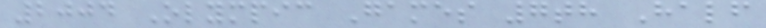2004 Olympic Games 7th Half
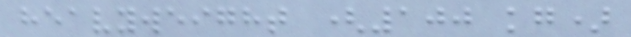heavyweight (100 kg)
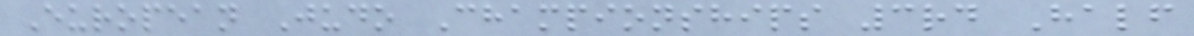European Judo Championships 3rd Half
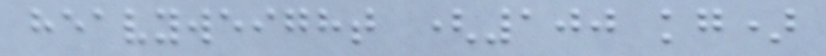heavyweight (100 kg)
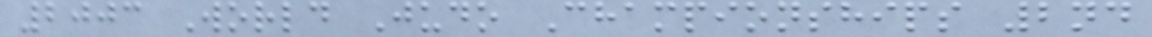2003 World Judo Championships 2nd
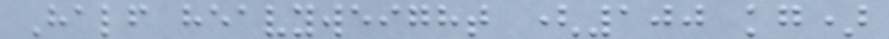Half heavyweight (100 kg)
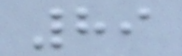89
